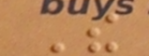The
